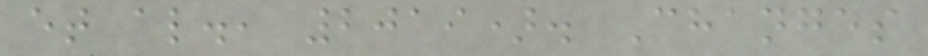et al., 2019). Changes
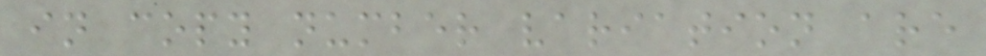in copy number variation are
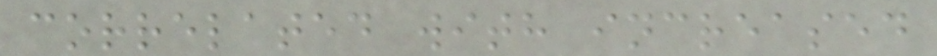correlated with increased
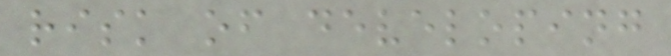risk of developing
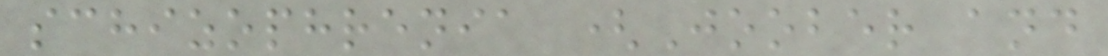schizophrenia (Joober and
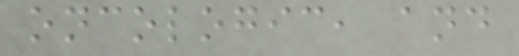oncologic, and
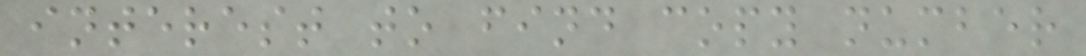interest to find copy number
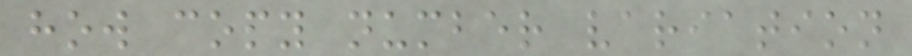how copy number variation
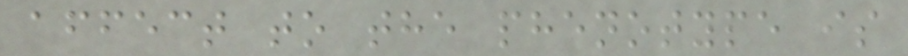affect to the phenotype is
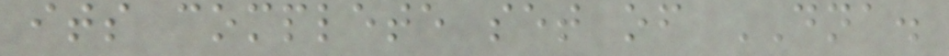its complete set of DNA.
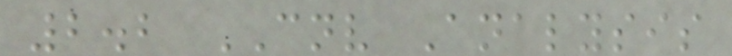2.2 CNV Analysis
